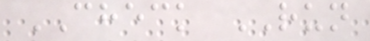CHECK RUN
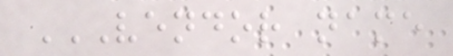VENDOR NAME
